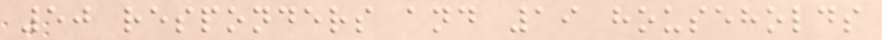50 responders and 19 households
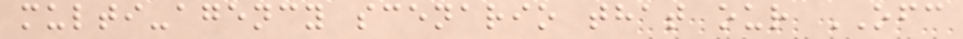multi-agency scenario that our OFC
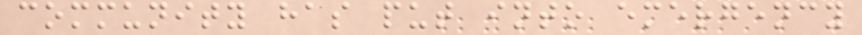community has put into emergency
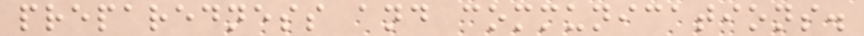preparedness and communications.
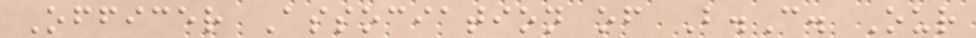Officer Association of B.C. Our
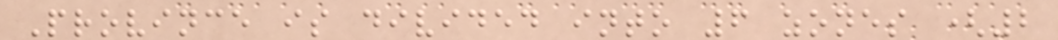Province is divided into 6 zones (2
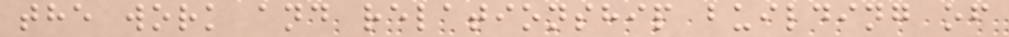the work and relationship building of
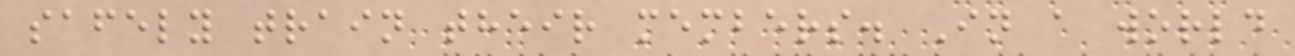safely train their members. In a world
